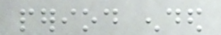period ended
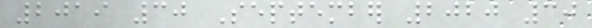2019 30 September 2020 30
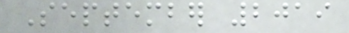September 2019
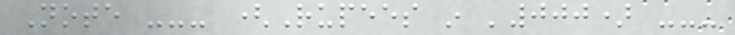Note --- (Rupees in '000) ---
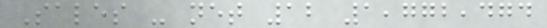Sales - net 12 1,772,474
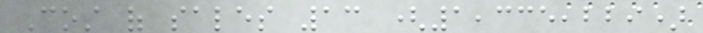Cost of sales 13 (1,335,229)
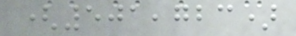(501,723)
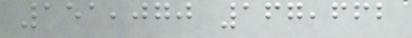151,070 167,662
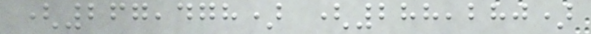(267,478) (288,280)
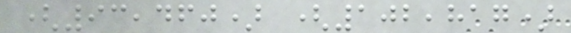(93,460) (102,817)
